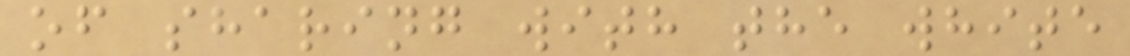of sharing with the white
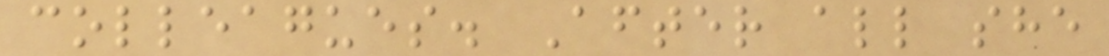colleagues. After all she
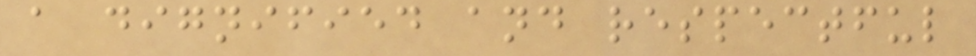a dignified and respectful
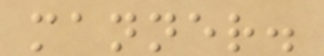manner.
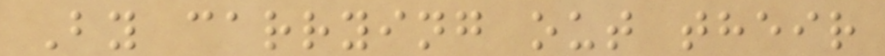By carrying out their
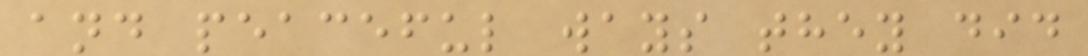and peaceful ways they did
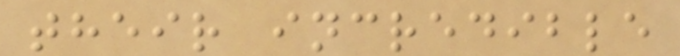their incredible
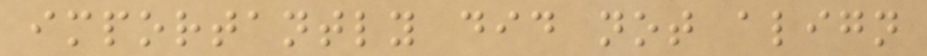importantly did not align
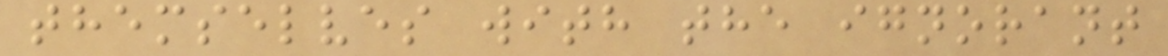themselves with the ignorant
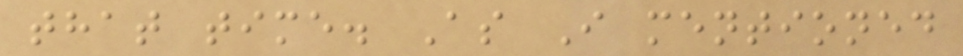that time. As I mentioned
